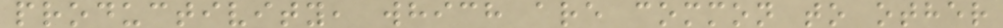productivity, which are common to other
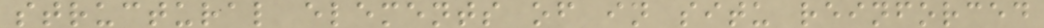structural elements of in situ reinforced
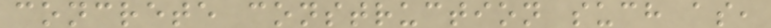concrete construction such as,
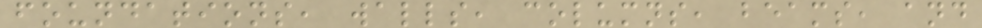foundations, walls, columns, beams, and
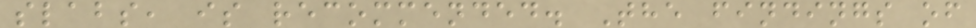slabs, is recommended. The findings of
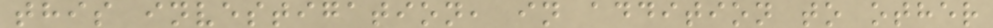this investigation, in addition to other
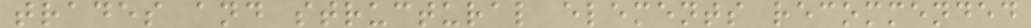trades and structural elements recommended
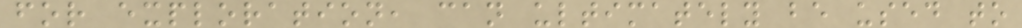for exploration, can ultimately be used to
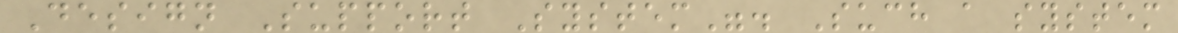Design Support System". Such a system
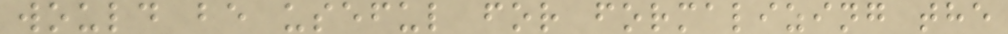would be useful for formalizing the
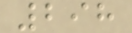298
